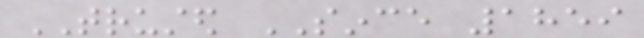TRUSTED SINCE 1859
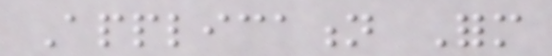Application Form
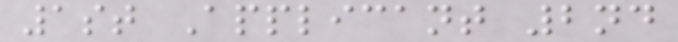1st Applicant 2nd
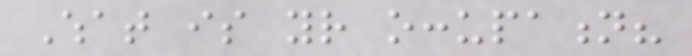What is your occupation?
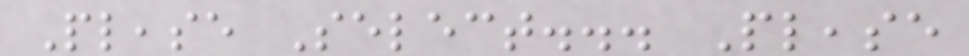Please Select... Please
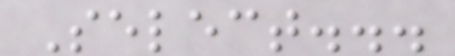Select...
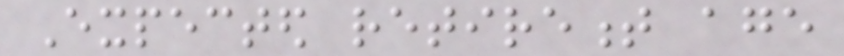Expected retirement age
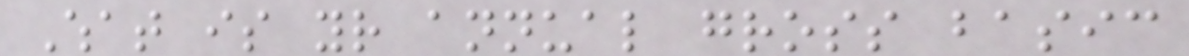What is your annual gross basic
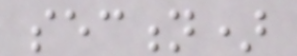section)
